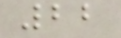22
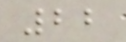22
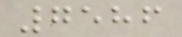7586
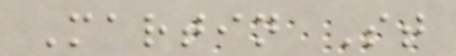Martin St
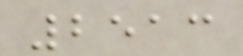2513
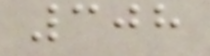308
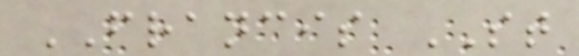FRANCIS ST
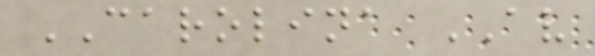CAROLINA AV
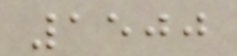1500
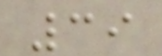39
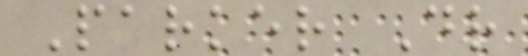Parker Dr
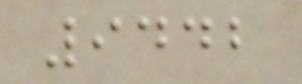9442
